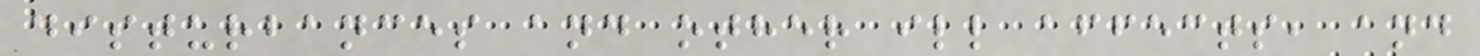disturbances and other ill affects, and
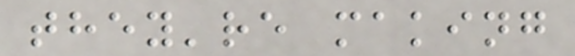they're making
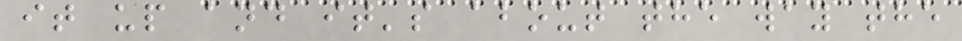it up and it's about the way the
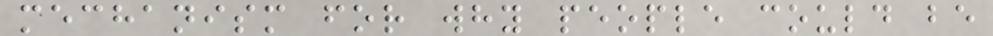mechanism for why people could be
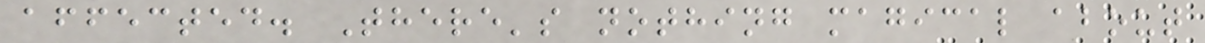affected. There's nothing magical about
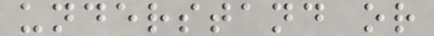understand or
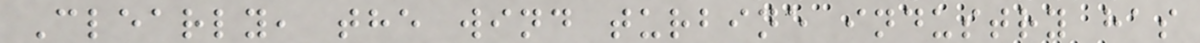Clearly, the wind turbine industry has
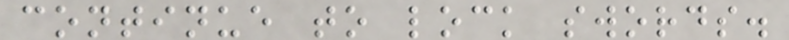continue to lock swords.
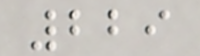229
